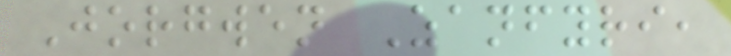Jorgwen Zanfyri,
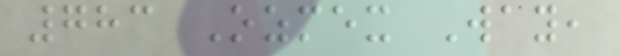783 Ozmex Way,
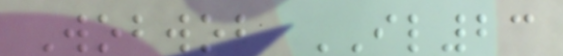Wobwob IL23
